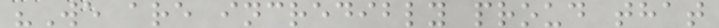"We are incredibly proud that
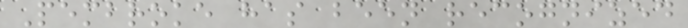Pembroke has been recognized
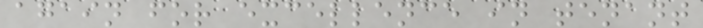again for excellence in tenant
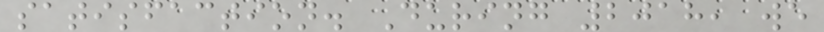satisfaction. During 2018, we
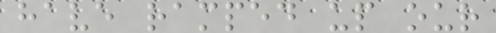have ramped up our
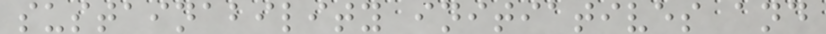sustainability initiatives and
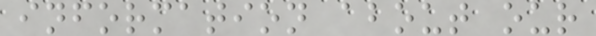information about our
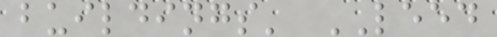buildings' LEED
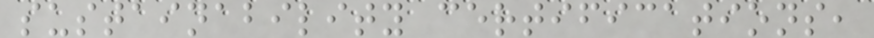sustainability certifications,
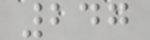247
